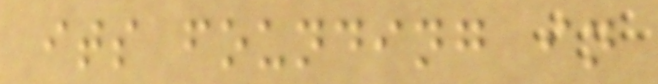its founding in
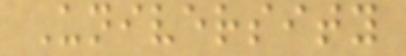University
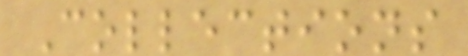Collections
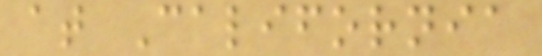at California
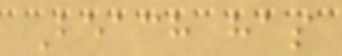Beach has
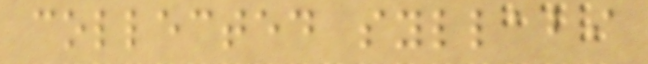collected syllabi
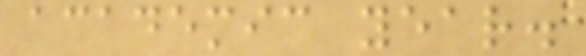academic year.
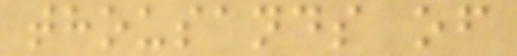thousands of
